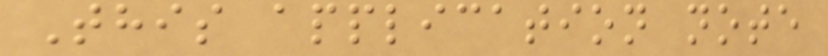This application note
